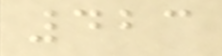423
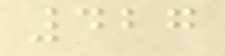427
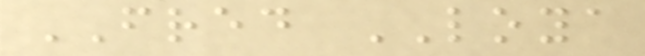FRED LOYA
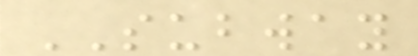SUBWAY
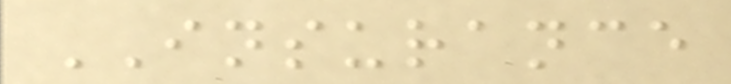INSURANCE
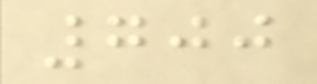700
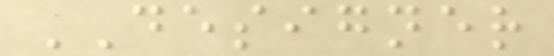DESIGNER
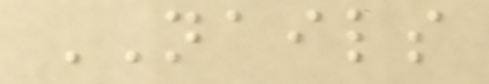NAILS
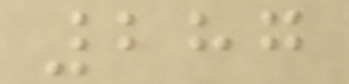287
